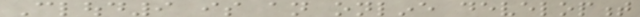Cloud9 is an online development
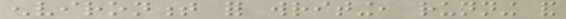environment for writing, running and
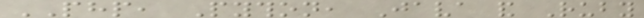PHP, Python, Java and Ruby
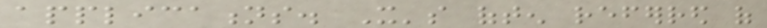applications. It's often referred of
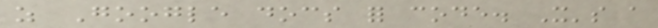as Google docs for code. It's a
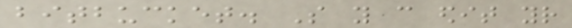bitbucket. So you can edit your
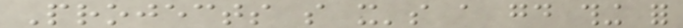Projects so it's a good thing for
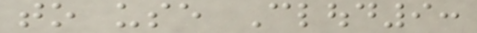to use Cloud9:
